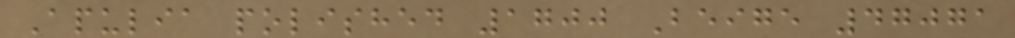Apulia polished 1700 Beige 47071
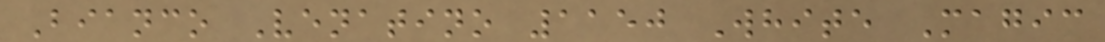Bianco Venatino 1150 White Magic
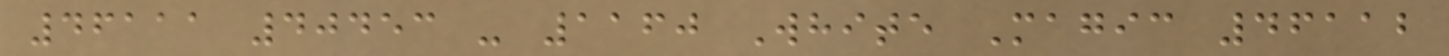46111 40453 - 1160 White Magic 46112
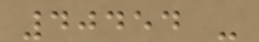40454 -
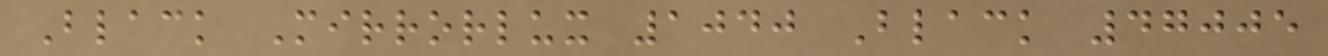Black Mirrorlux 1040 Black 47005
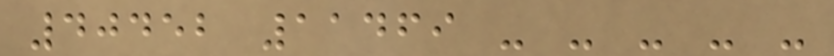40452 11469 - - - - -
